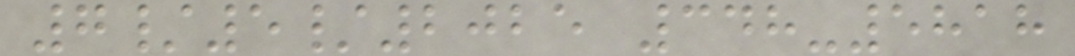7/5/2025 348-5818
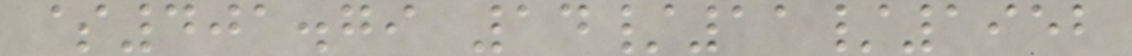$401.79 14/11/1952
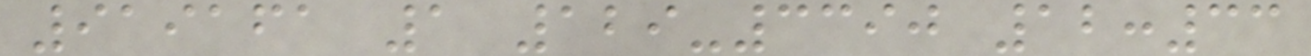919161 1 129-3390 12:33
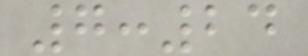7:24
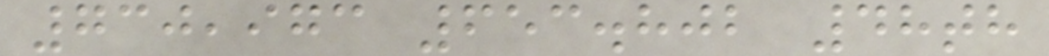730,973 653.802 48th
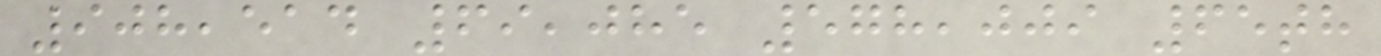908,514 69,085 578,009 65th
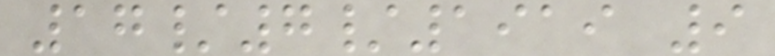17/7/1919 9
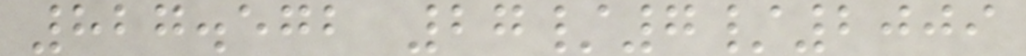827.572 27/7/2009
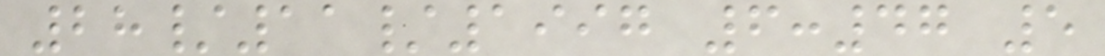28/11/1997 6:47 5
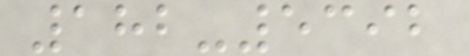182-5392
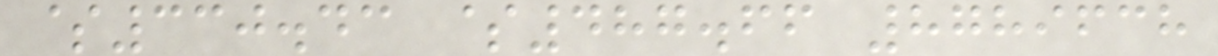$330.43 $487.66 8789638
